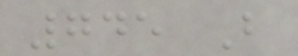745 B
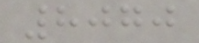8070
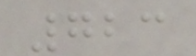723
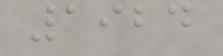1924
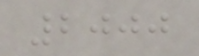2000
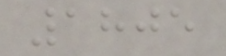1805
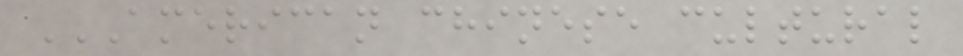AMERICAN CHINESE CULTURAL
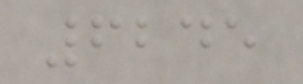6245
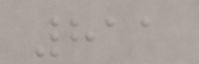811
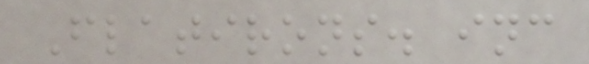Flatirons. inc
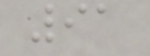91
